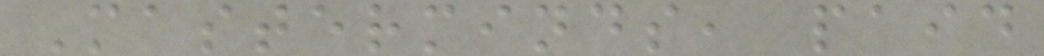Masterminds, paid
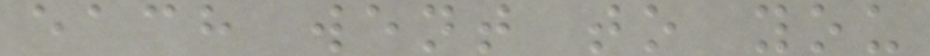each went to you
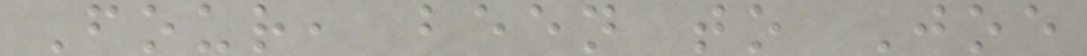Four, been to Joe
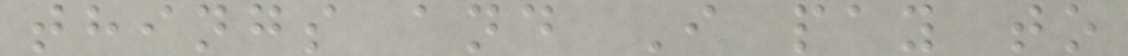things and I pay to
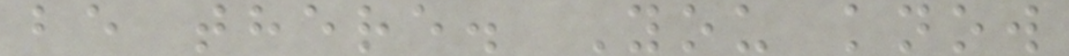be there. You know
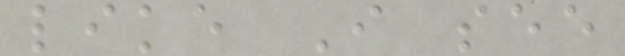like I see
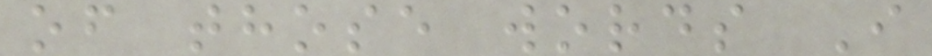of those words I
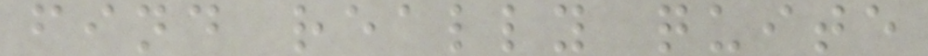find really quite
